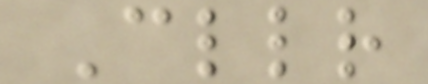Cllr
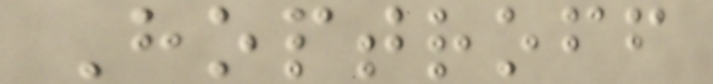Hoptroff
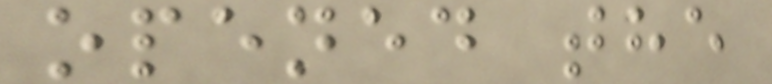opened the
